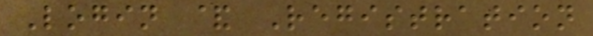Login & Registration
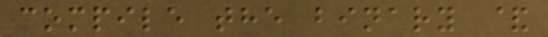compile the binary &
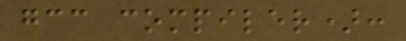gcc compiler):
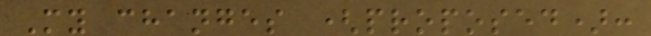My changes (proposed):
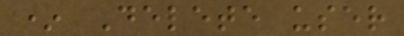* Delete user
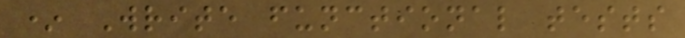* Write functional tests
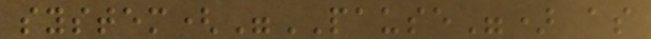system("PAUSE") as
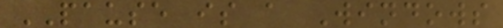PAUSE is a Windows
